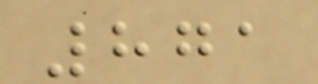871
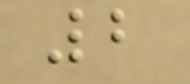2
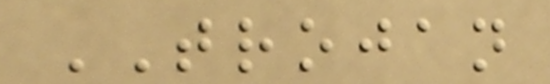TROJAN
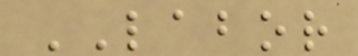LABOR
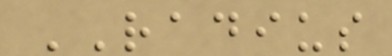RADIUS
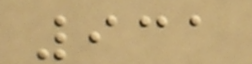931
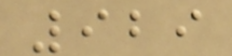929
